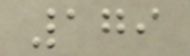179
